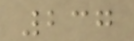237
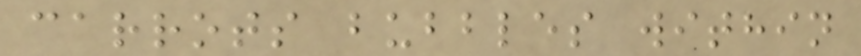carrots bubbles within
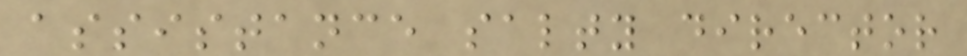assistance salty director
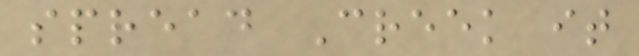spread Creek it
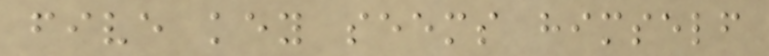five key seems himself
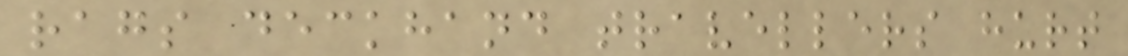rags deckhand travellers hurt
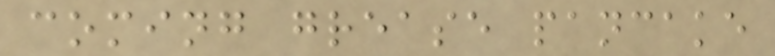coming grease pancake
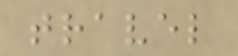travel
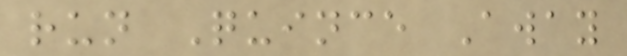run Quince Away
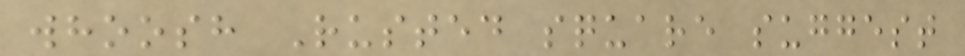whoosh Rusted square suggest
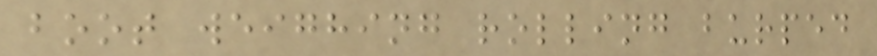boot weighing rolling burped
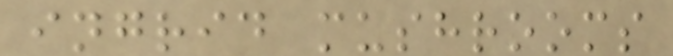ingrid mushrooms
